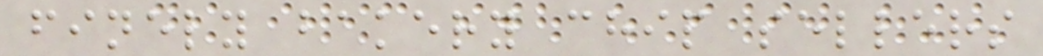finely bakery chip sellers
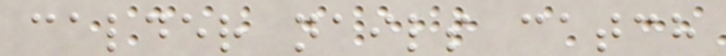calder nails catch
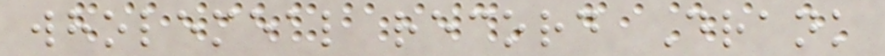wholemeal record Drank
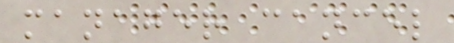manager cancel
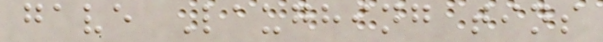gave Laughing tins
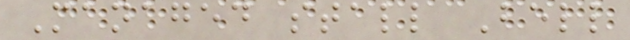Managed stall Bell
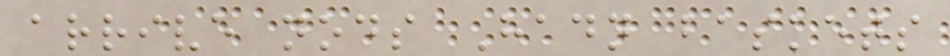arrive nods Hadn baskets
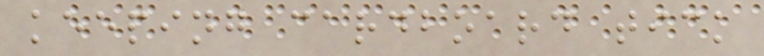keeping cardboard tick
